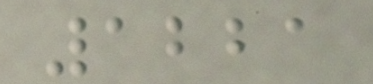1221
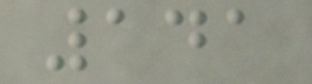141
